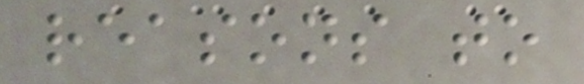reasons to
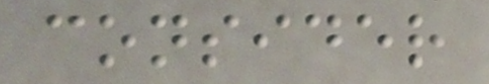consider
